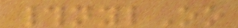#nylOo
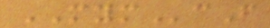MYMcF
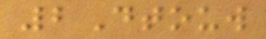2Dtouw
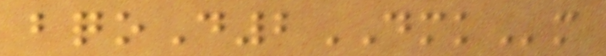bqoD2DMKm
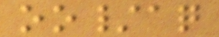oo/aq
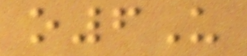o6U
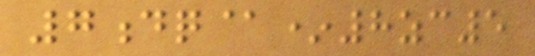7dq@*8zc5
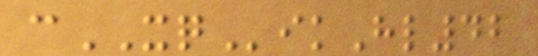cXQikHl42
